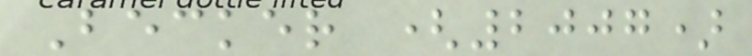Becker (2007)
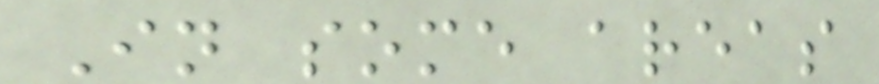In some areas
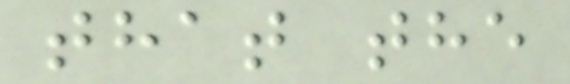that the
